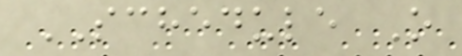SCHEDULE O
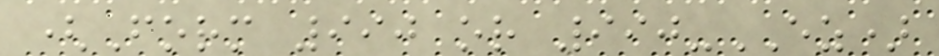(Form 990 or 990-EZ)
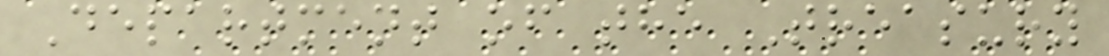Department of the Treasury
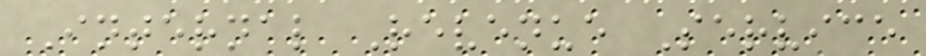Internal Revenue Service
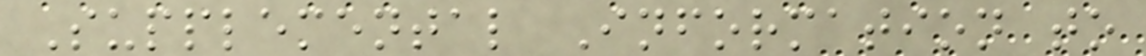Supplemental Information to
